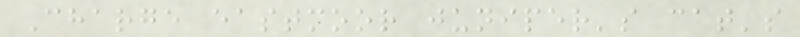Charge eastmoor juniper's cat's
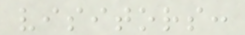visitors:
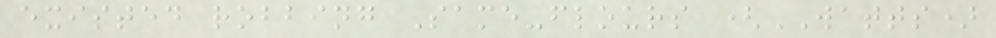existed robbing Same-flours (WATTS)
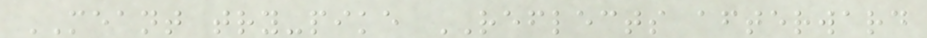MEANT try-pike REFLECTS afterward
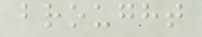brought
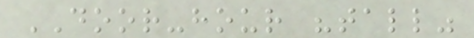DOOR-hour "tall"
